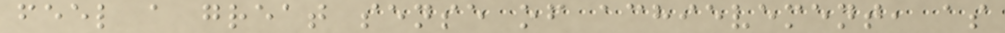feel a great sense of achievement, as
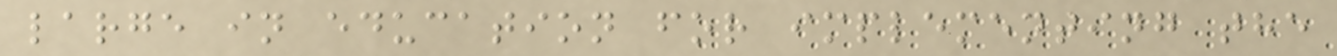large in education for implementing the
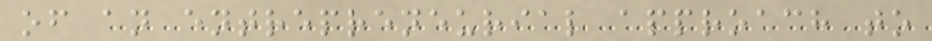of an entrepreneurial approach to
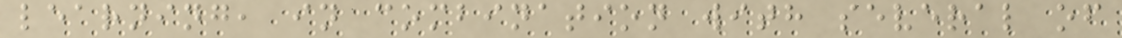learning, in combination with several of
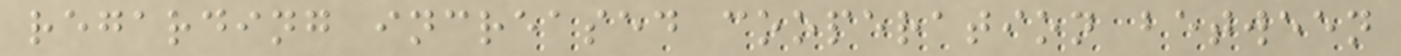regarding increased cooperation between
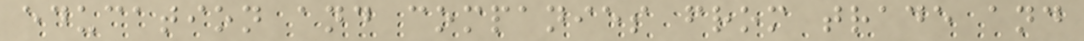education and companies from trade and
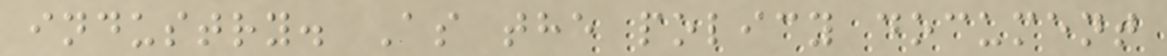industry. As the policy document
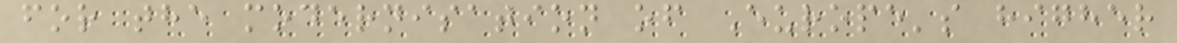for the modernisation of Europe's higher
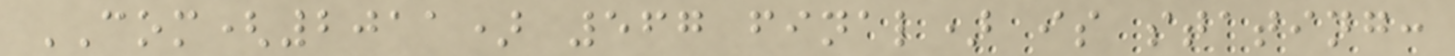COM(2011) 567 final) is stating:
